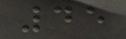45
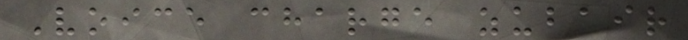Voice charge zubair
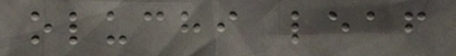oluchi leaf
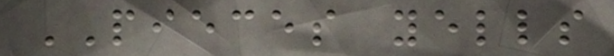PIECES yells
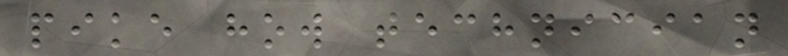pike how technician
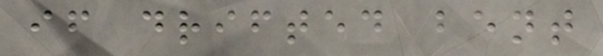if drifted bent
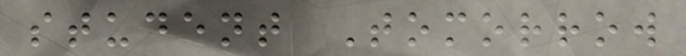student Tomorrow
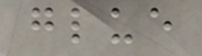glue
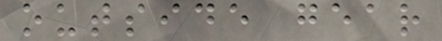outside gear
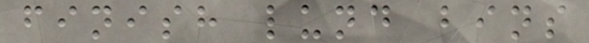finish lund bins
